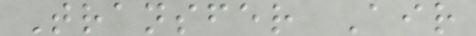Transfer Air
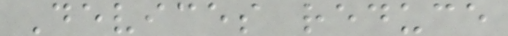Devices reduce
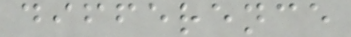difference
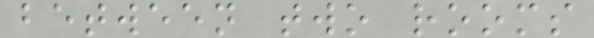between two rooms
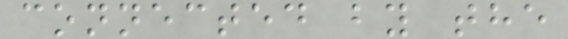connected by the
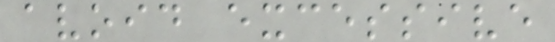avoid excessive
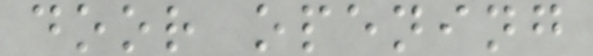door opening
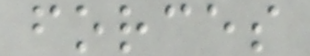forces
